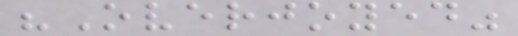"Overjoyed"
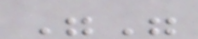""
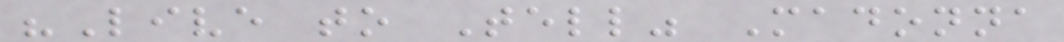"Live to Tell" Madonna
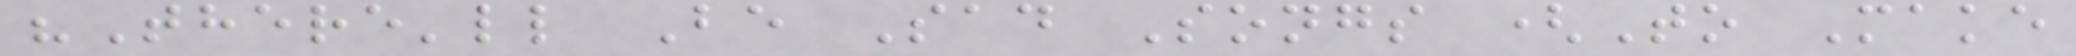"There'll Be Sad Songs (To Make
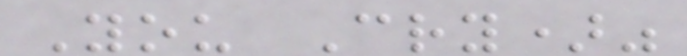You Cry)"
